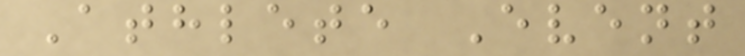Athlete Event
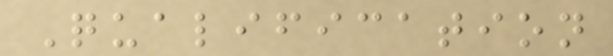Qualification
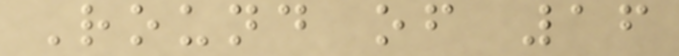Round of 16
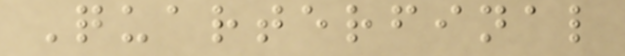Quarterfinal
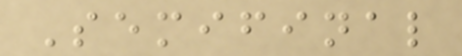Semifinal
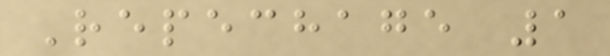Repechage 1
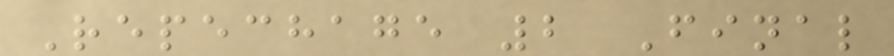Repechage 2 Final
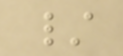/
